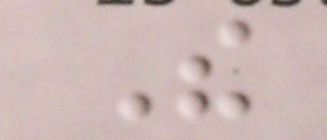The
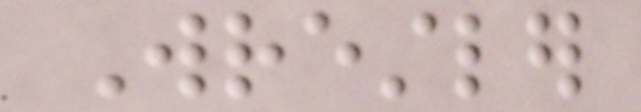Wrestler
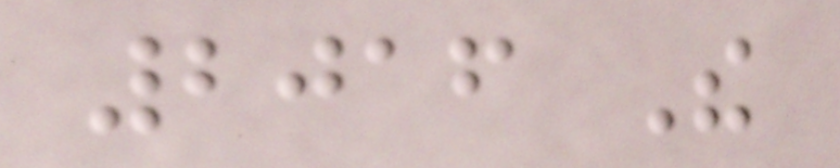2016 The
